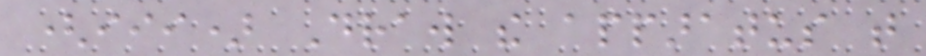(iii) Draw the apparatus that
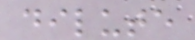dilute
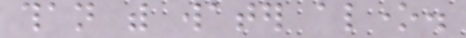than with water alone.
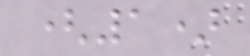(1)
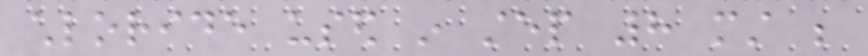chloride used in step 8 must be
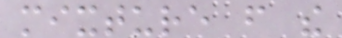mixture from the
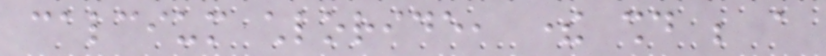calcium chloride, there should be a
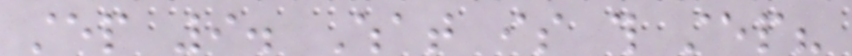step 9. What is this step?
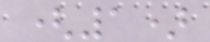(1)
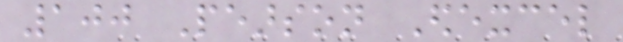100 Pearson Edexcel
